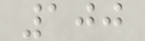100
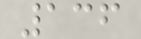136
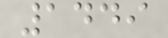1449
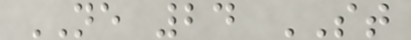NE 24 ST
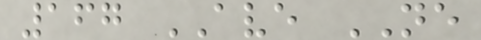167 AVE NE
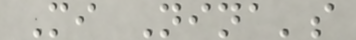Mi Nina's
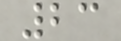23
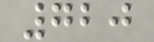720
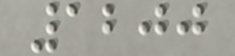1200
